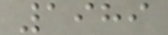1989
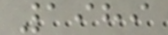1989
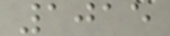1015
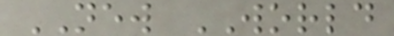NEW WORLD
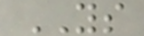YS
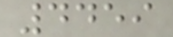4459
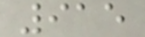915
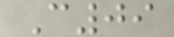C09
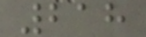218
